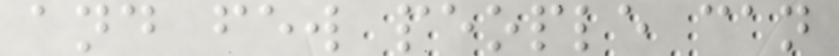and few people can
